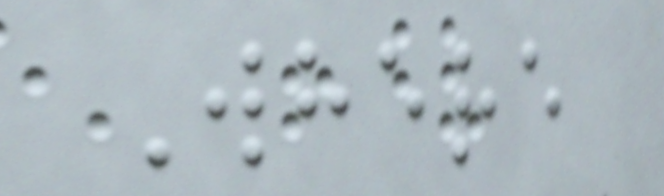Where
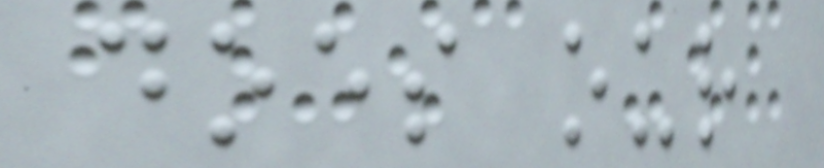does our
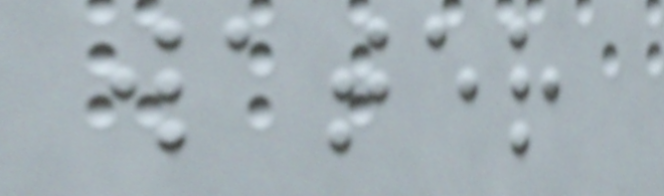water
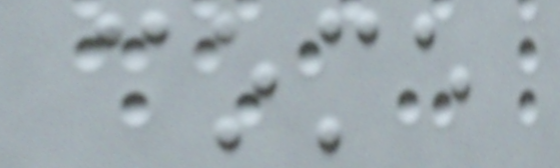come
